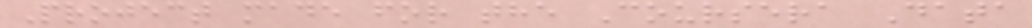Project made for the Coursera Data
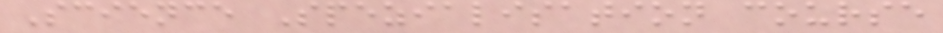Science Spezialisation course
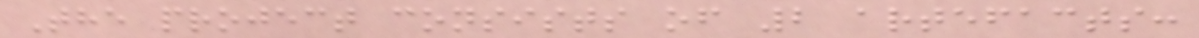The project consists of 2 artefacts:
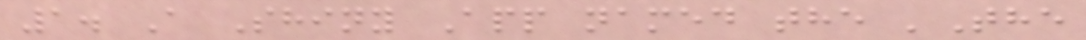1. A Shiny App named the 'The
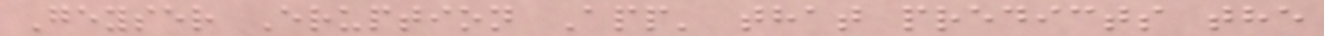Geyser Eruption App' that predicts the
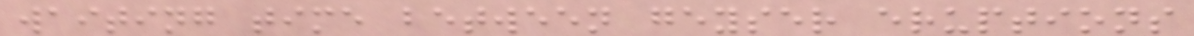waiting time between geyser eruptions
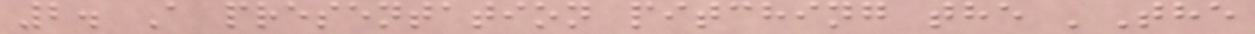2. A presentation pitching the 'The
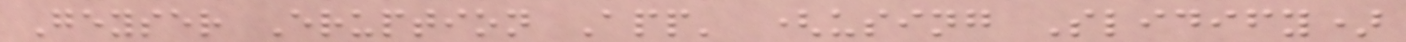Geyser Eruption App' (using Slidify)
